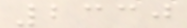2330
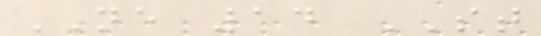NE 14 ST
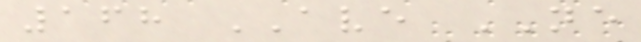168 AVE NE
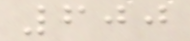600
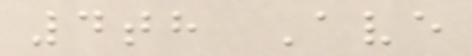4th Ave
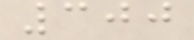300
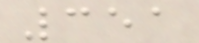351
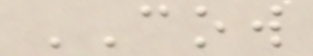COW
